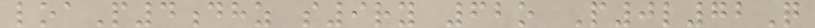loaP4dhz s9ry 62o P0l72Q
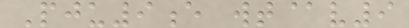Pju9e wt@v9
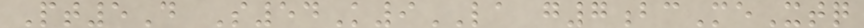Pt5D S54K9LA g7bcMeXtq
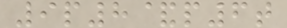9p8&p6t
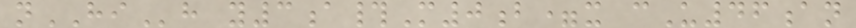nHIh y3a#M0b=x cU46an
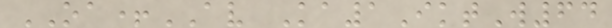OA+AV Ka1IktW64
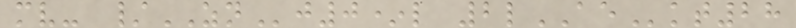mv- /ZNj0*l 2lAEkt28
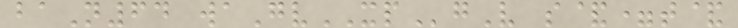baN64 waGvXPgV s&=t&
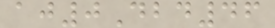aj0Dbd46
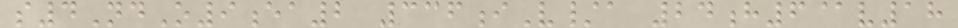s4NdO9ea2 336iV/a 24h6@v18
